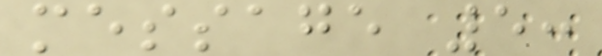message 5:
